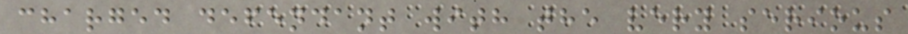charged defendant with the very serious
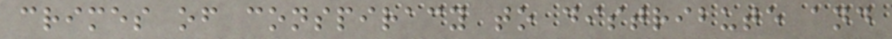crimes of conspiracy to distribute and
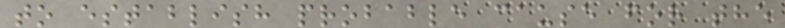to establish probable cause for the
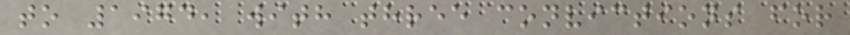to 1974, with three convictions for
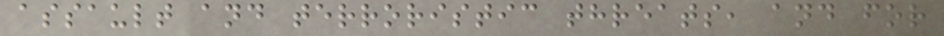assault and terroristic threats, and for
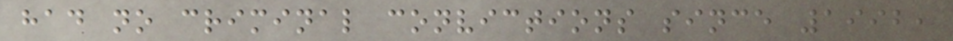had no criminal convictions since 1992,
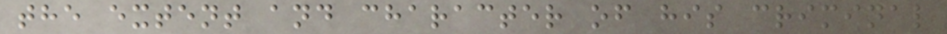the extent and character of his criminal
